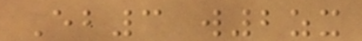Eb3 w2zx
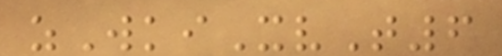zWkiXvT6
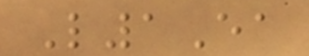L1Ea
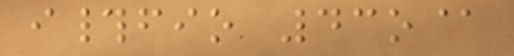i#fio 43o@
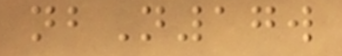nbN17w
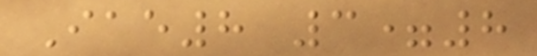Iae8 3=8
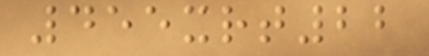455xrt22
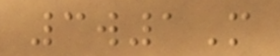3w1M
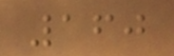160
